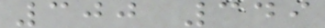300 349
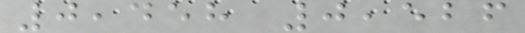0,458 0,526
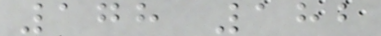178 182
